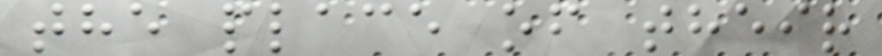the place of their
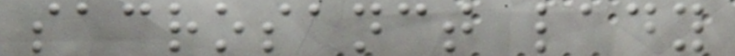sacrosanct lady
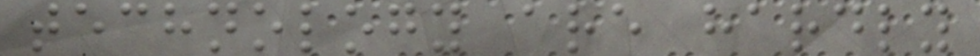technology are hardly
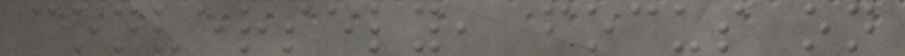conversely, focus on
